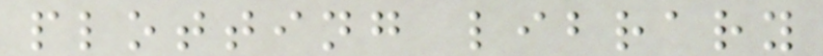plotting library
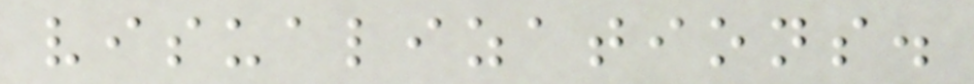visualizations.
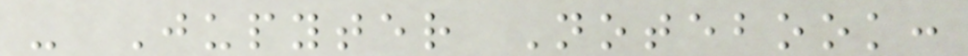- Jupyter Notebook:
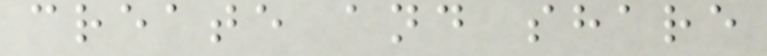create and share
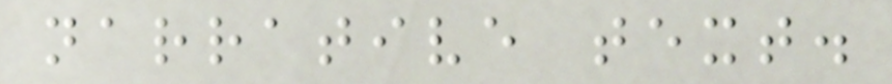narrative text.
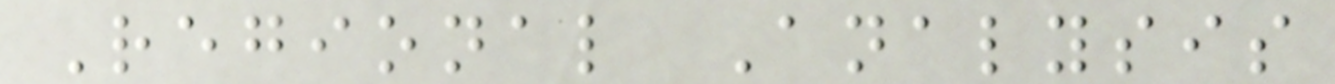Regional Analysis
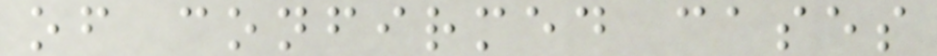of confirmed cases
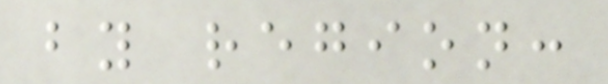by region:
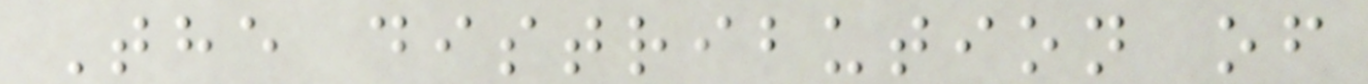The distribution of
